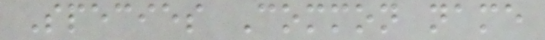Species Common name
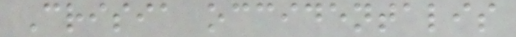Crisia occidentalis
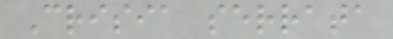Crisia serrata
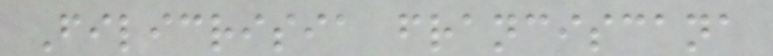Filicrisia franciscana
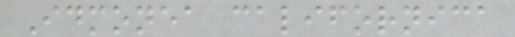Idmonea californica
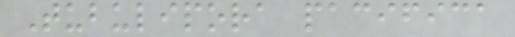Tubulipora pacifica
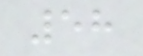58
